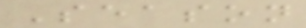Season
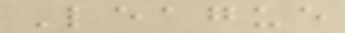League
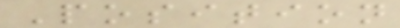Position
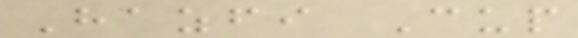Hazfi Cup
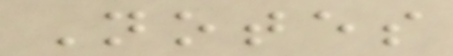Notes
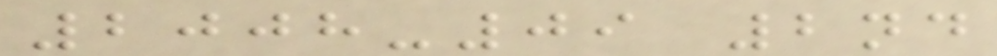2008-09 2nd
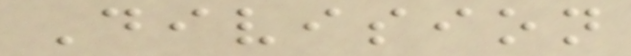Division
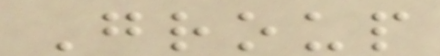Group
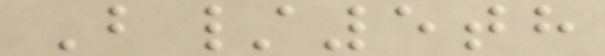B/5th
